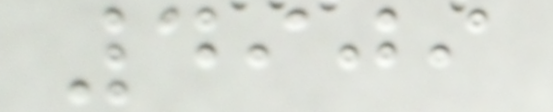4909
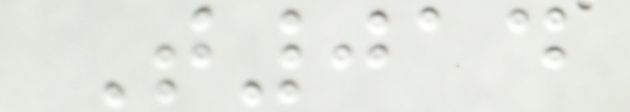T014
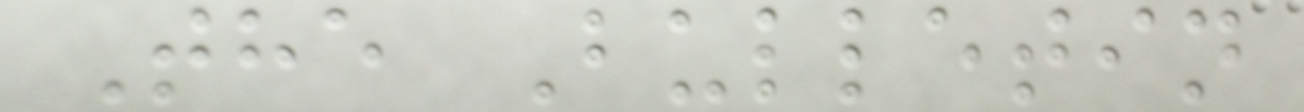The Bulletin
